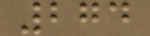274
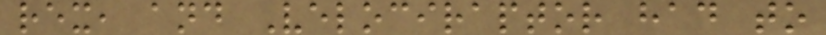rex, and Velociraptor had to
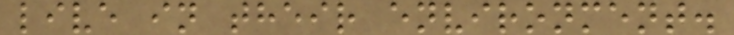live in their environment.
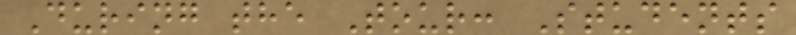During the Tour: Students
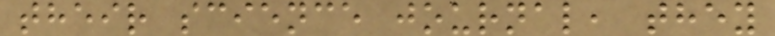their science journal, they
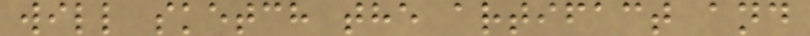will sketch the artifact and
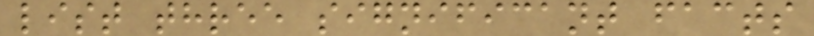list three significant facts
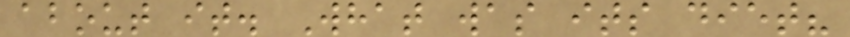about it. What was its diet?
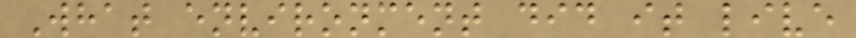What environment did it live
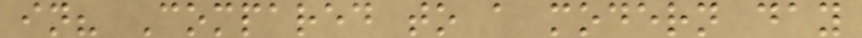in? Compared to a modern day
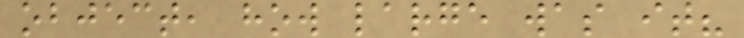object, how large was it?
